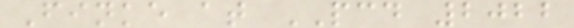Finke at PCD 2022
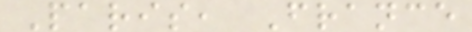Paris, France
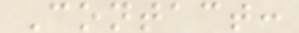Contact:
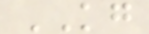KG
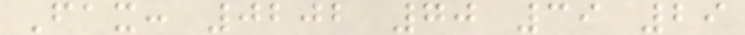Fax: 0202 70 39 29
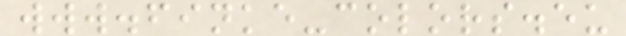www.finke-colors.eu
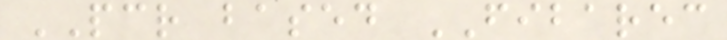PCR based FIBAREC
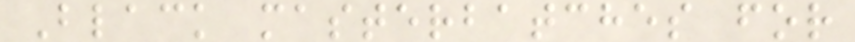Black masterbatches for
